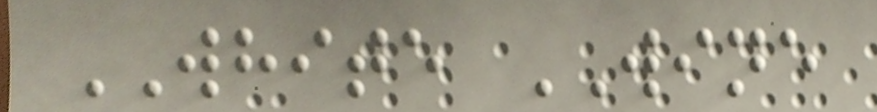WHITE WINE
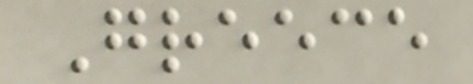Greece
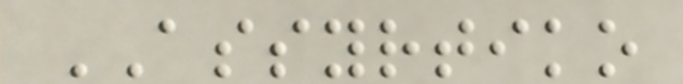ASSYRTIKO
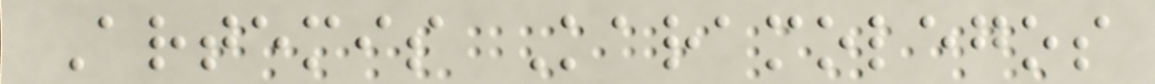Artemis Karamolegos
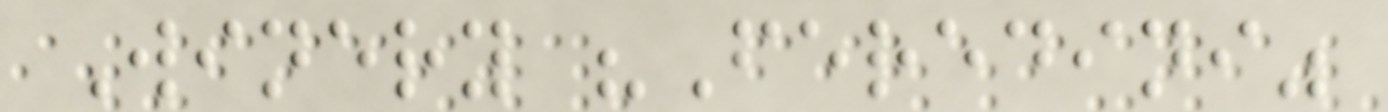Winery "Feredini"
